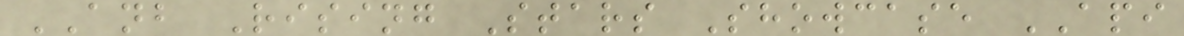ANB Rising Stars Showcase API
